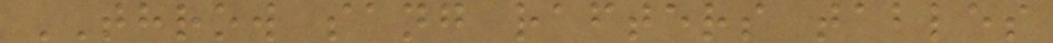THROW sang rafters tables
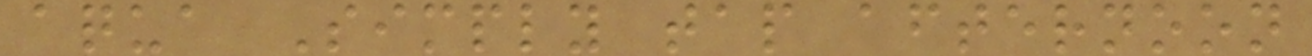aqua Simply tap afternoon
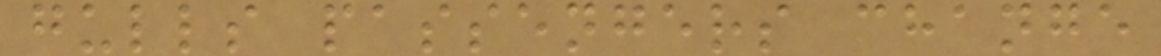gulls passengers change
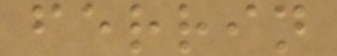ferrin
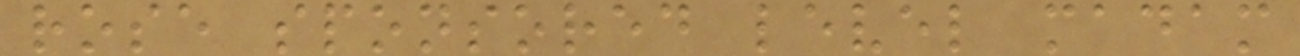rose sponsored level madam
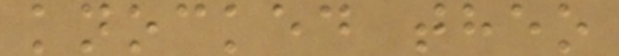knocked theo
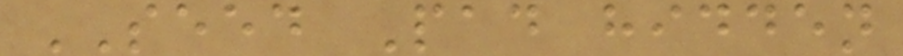SEED Pad hidden
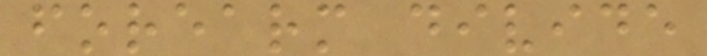forearm divide
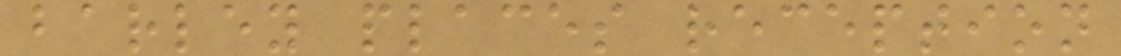barley places reception
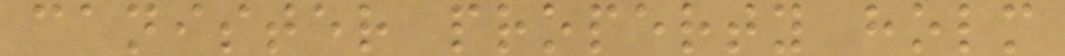canister property holm
